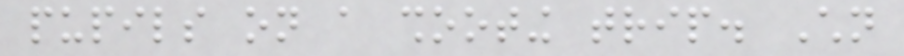pupils on a shooting trip. Children
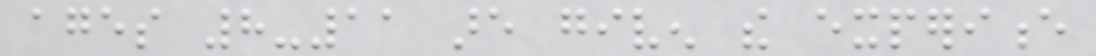ages 8-11 are given the experience
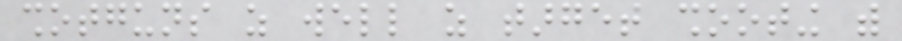shotguns as well as target shooting with
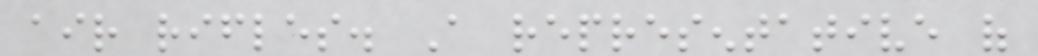air rifles. A representative of
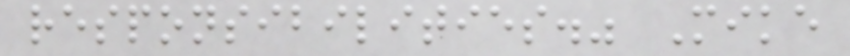responsibilities." Mike
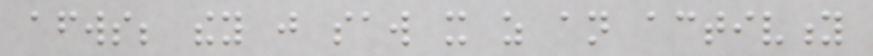afterwards; they just saw it as an activity
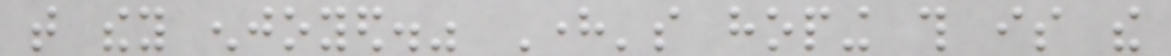that they enjoyed." Here's hoping this is the
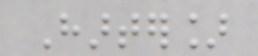Harter]
